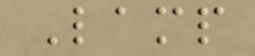Lamp
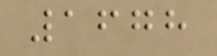1678
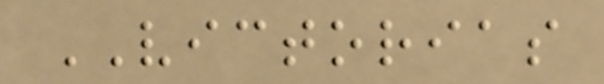VICTORIAS
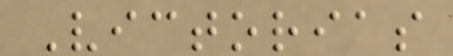Victorias
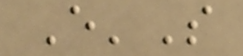E'S
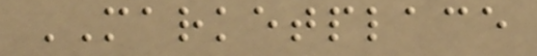MARKETPLACE
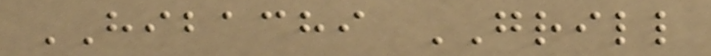HIBACHI GRILL
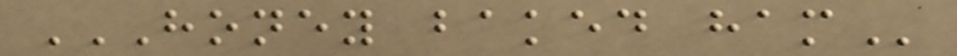HONEY BAKED HAM
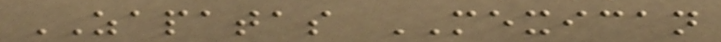ZAPATAS MEXICAN
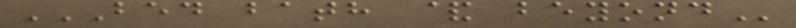BED BATH & BEYOND
